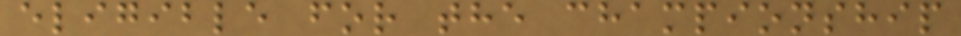eligible for the championship
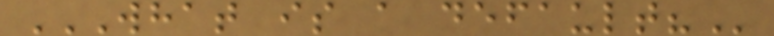WHAT IS A DEFAULT?
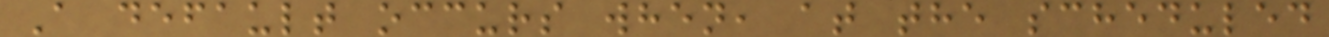A default occurs when, at the scheduled
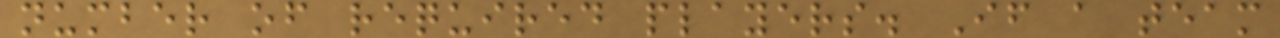number of required players. If a team
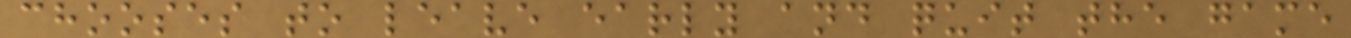chooses to leave early and quit the game
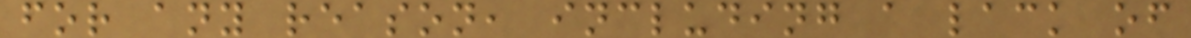for any reason, including a lack of
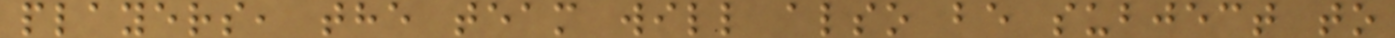players, the team will also be subject to
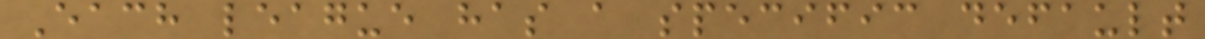Each league has a specific default
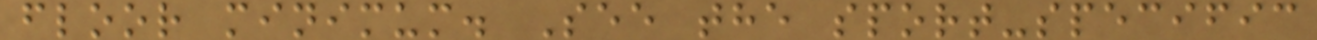floor minimum. See the sport-specific
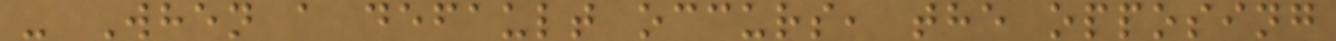- When a default occurs, the opposing
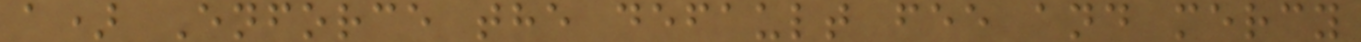a) Enforce the default fee and mercy
